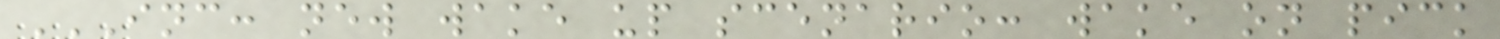INC: NEW WAKE UP SCENARIO: WAKE ON PICK
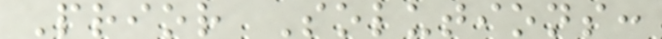Prior Solutions:
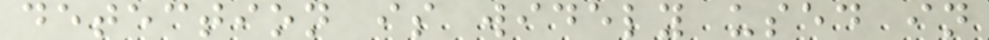detection is widely used in
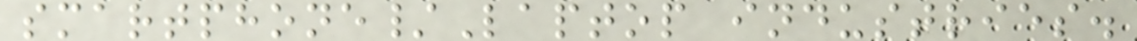smartphone/Laptop industries.
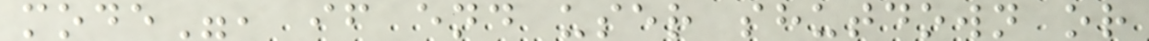mode", if end user shutdown or
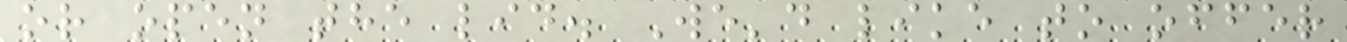or open the lid. We'd like to offer
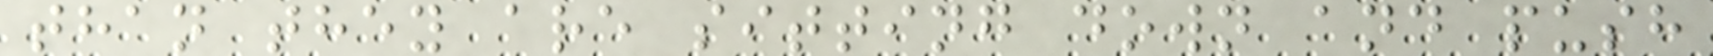than they are sitting down and push
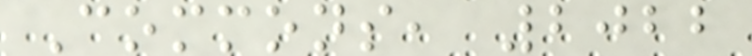Commons, 2022
